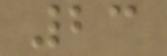23
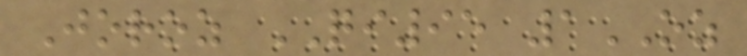Joroz QI95 1OZ
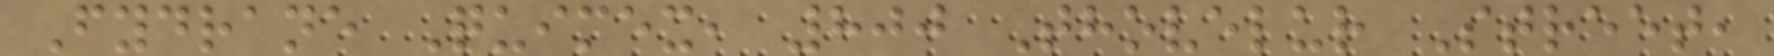Fydrane Quimex, 800 Thovelur Street,
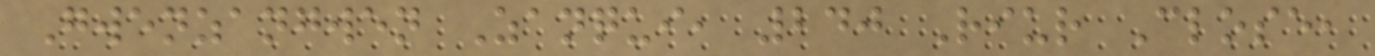Gwenzangwen Zanqui, 240 Riur Close,
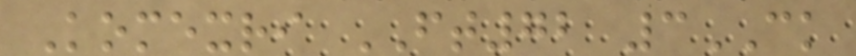Komexri FT72 3CK
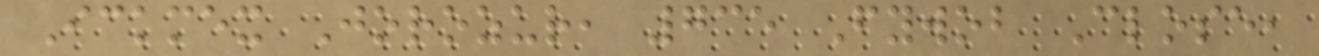Ickmex Jorozur, 735 Fywob Close,
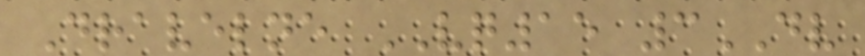Dravelne VQ15 3DV
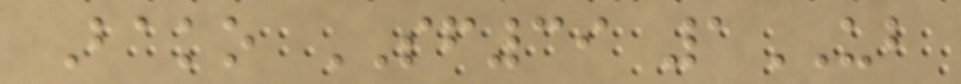Bako SF39 1UB
